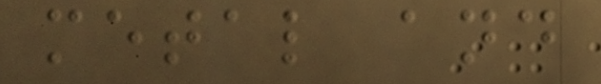metal and
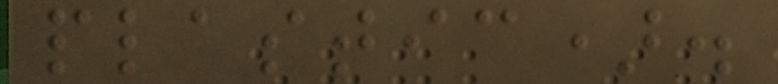plastic).
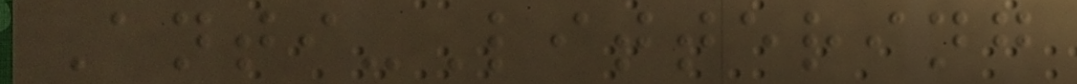Anti-Littering
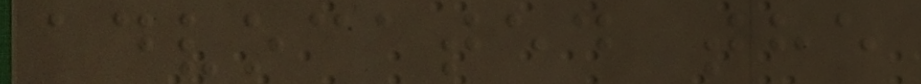advocated the
